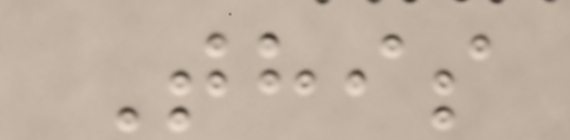This
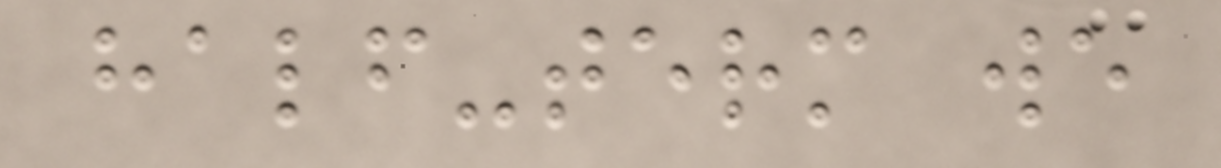half-term we
